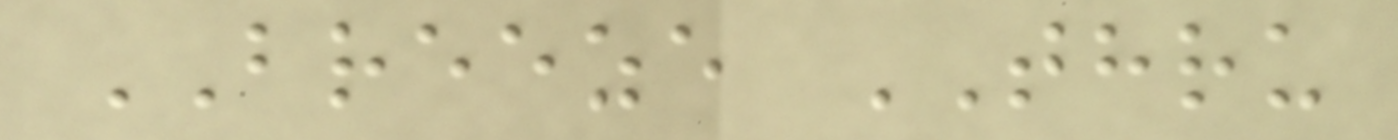BREEZE THRU
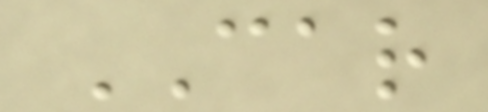CAR
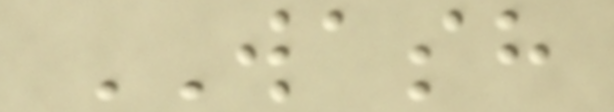WASH
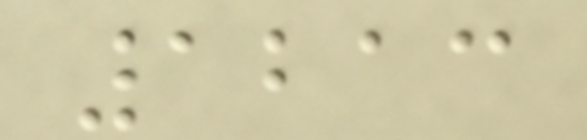1213
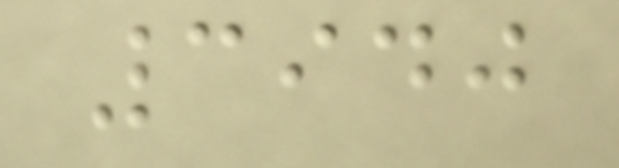3940
